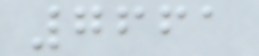7661
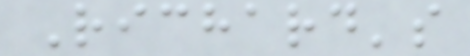Richard's
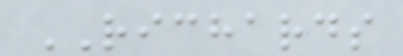RICHARDS
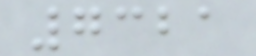7321
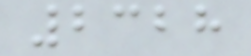2328
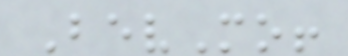BevMo!
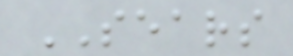SEARS
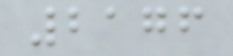2176
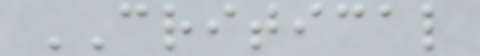CRITICAL
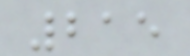215
